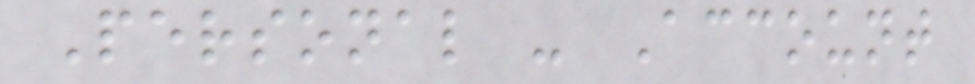Personal - Account
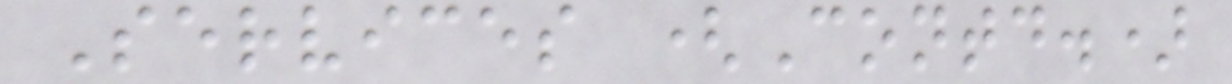Services (Contd.)
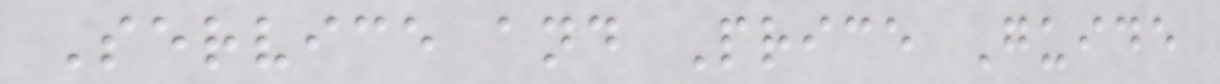Service and Price Guide
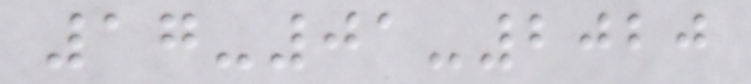17-01-2020
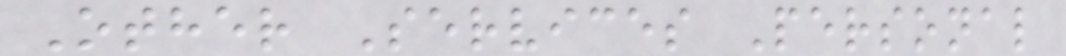Other Services Personal
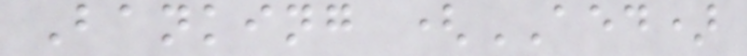Banking (AED)
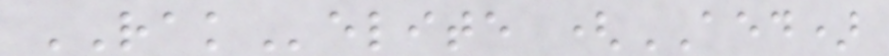RAKelite (AED)
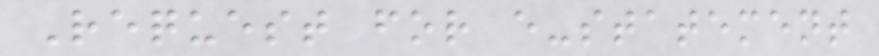Request for e-statement
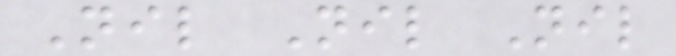Nil Nil Nil
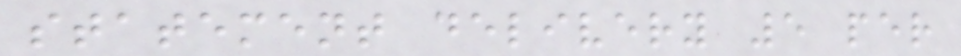statement delivery 5 per
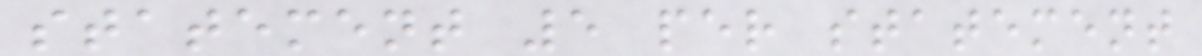statement 5 per statement
